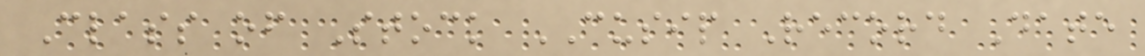Class of Stock CUSIP Record Date
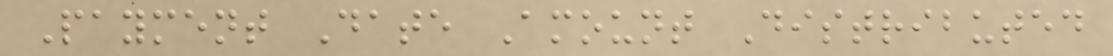Payment Date Amount Distributed
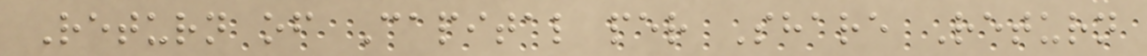Return of Capital per Share Return
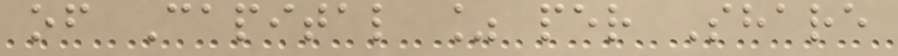of Capital % per Share
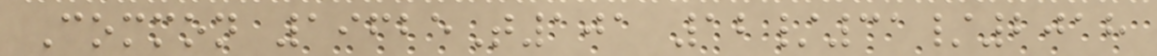Common 19625T101 12/31/2018
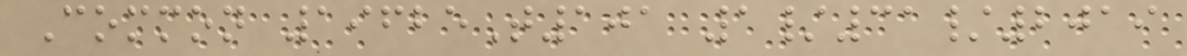Common 19625T101 1/31/2019
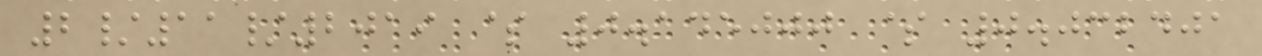2/11/2019 $ 0.145000 $ 0.032401
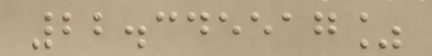22.345517%
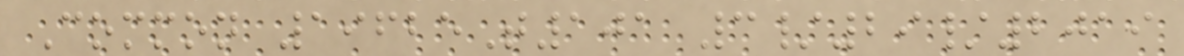Common 19625T101 3/29/2019
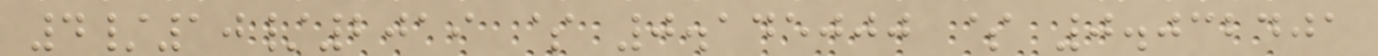4/10/2019 $ 0.145000 $ 0.032401
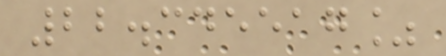22.345517%
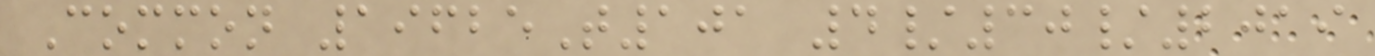Common 19625T101 4/30/2019
